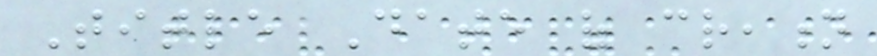Title Date of creation
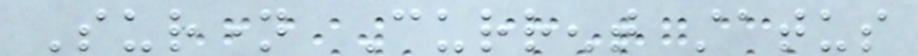Surname Current status
